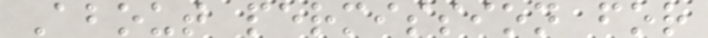About permission for
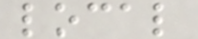local
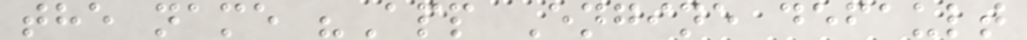the name "App Engine default
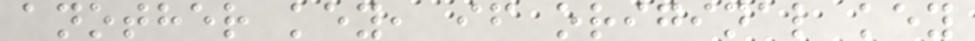another key, if original key
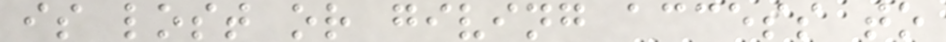is lost or giving access to
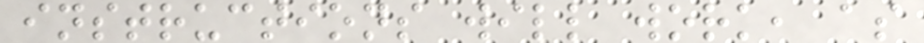instructions will work, as
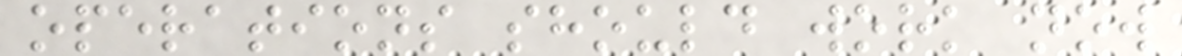operations should work now
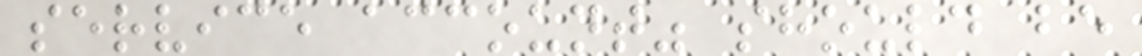service account" should be
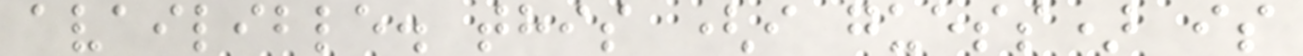availible. this (i guess) is
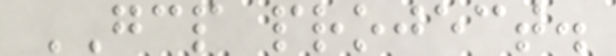GCP project.
